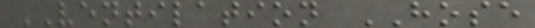VENTILATION HOSE
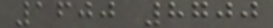1600 8700
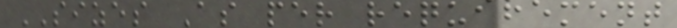SIZES As per requirement
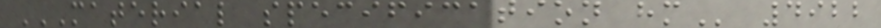MATERIAL SPECIFICATION HM 4922
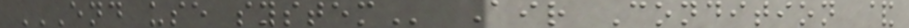END USE SYSTEM Air Condition &
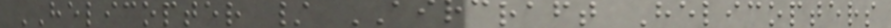HELICOPTER / AIRCRAFT Helicopters
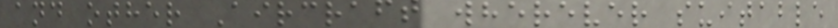and other Aircraft wherever suitable
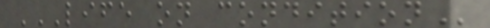LIFE ON CONDITION
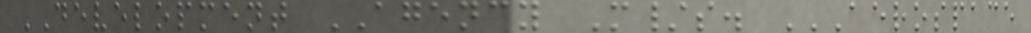DEVELOPMENT AGENCY M/s. AEROSPACE
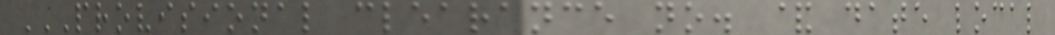PROVISIONAL CLEARANCE NO. & DATE LOCAL
